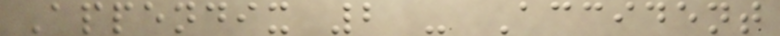Appendix 2 - Accident
